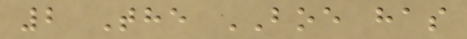2 The BOE has
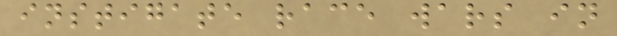instigate race wars in
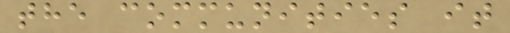the communities it
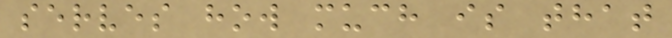serves how much is that
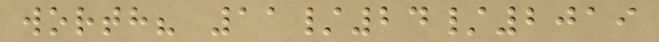worth? 11/24/2019
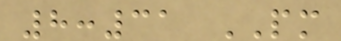8:31 PM
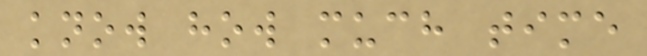know how much time
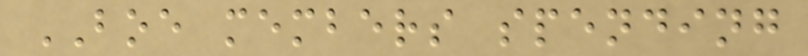BOE members spending
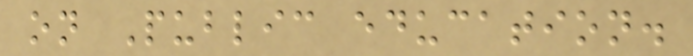on Public education.
